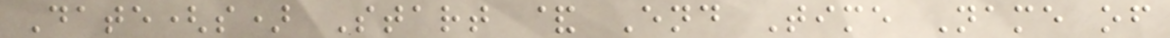Date(s) Start & End Time Name of
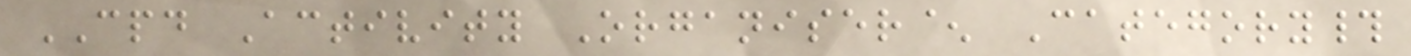CPD Activity Organiser^ Category#
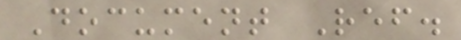Document Ref.
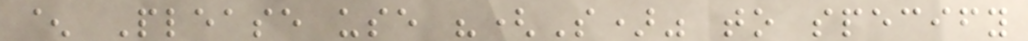^ Please use "(S)" to specify
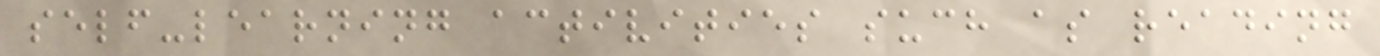self-learning activities such as reading
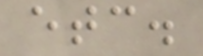etc.
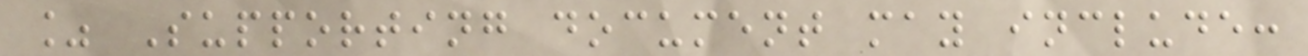% Supporting document may include:
